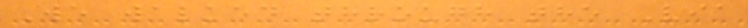We walked through the Via
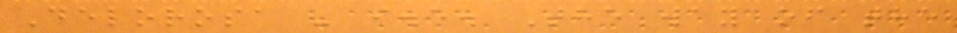Delorosa - i.e. The way of the
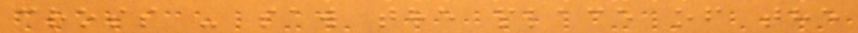cross - saw the place of the
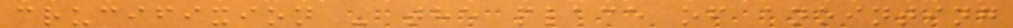crucifixion - the place of anointing
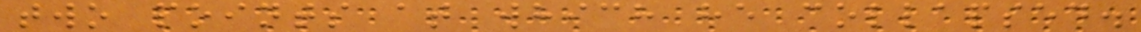two points at which he collapsed.
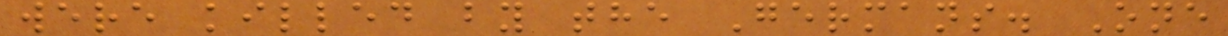were killed by the Germans. One
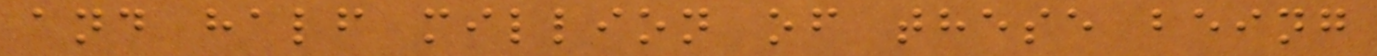and half million of these being
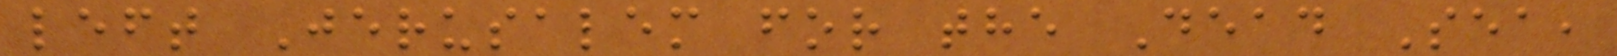left Jerusalem for the Dead Sea,
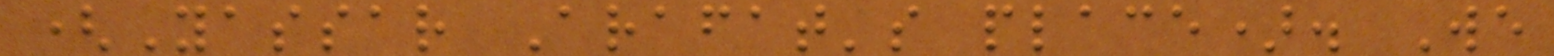(Yassar Arafat's place). We
